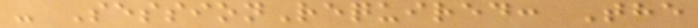- SessionRequired: The
